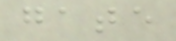gate
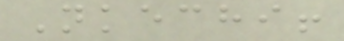Nkechi!
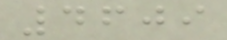4609
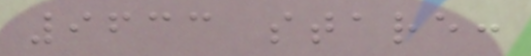9633 stare:
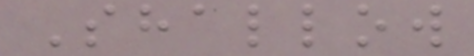Shallow
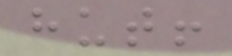hut!
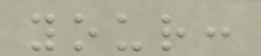your:
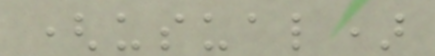(usual)
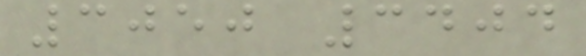3050 3404
